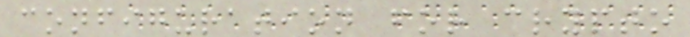configuration for crypto
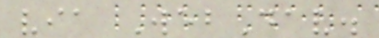via WebDav.
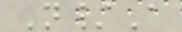N/A
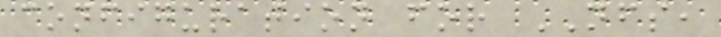configuration for NFS,
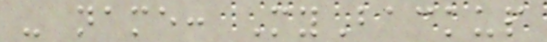- name: MyBackup
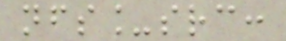nfs_src:
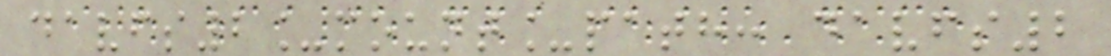davfs2_mount_path: davfs2
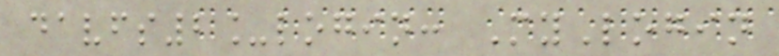davfs2_login: MyLogin
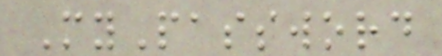MyPassword
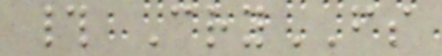# CryFS
